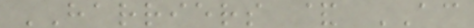HARRIERS & AC
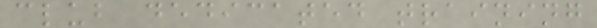club dedicated training
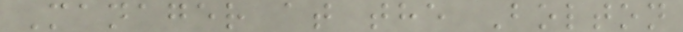Manager at the Bolton
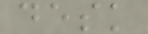desk
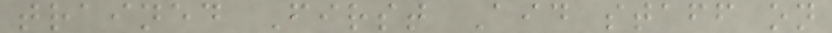trained First Aid staff on
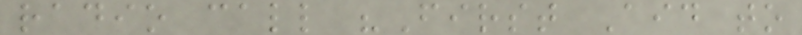radio call "First Aid to
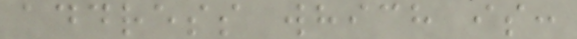address which is:
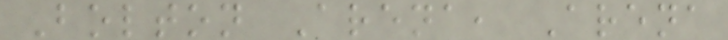Bolton Arena, Arena
